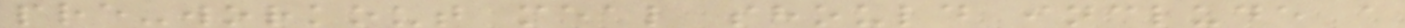pre-workout meal should include a
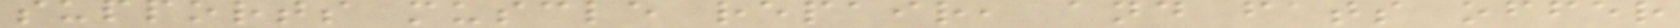supports muscle repair, and fats offer
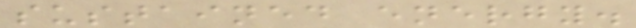sustained energy.
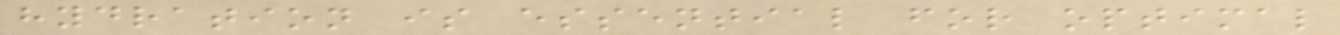hydration is essential for optimal
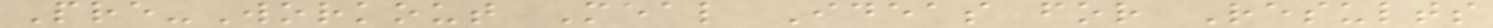Pre-Workout Meal Ideas for Results
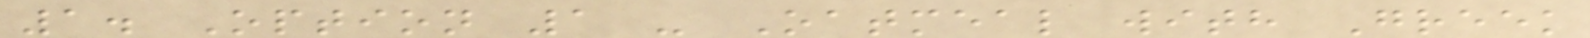1. Option 1 - Oatmeal with Greek
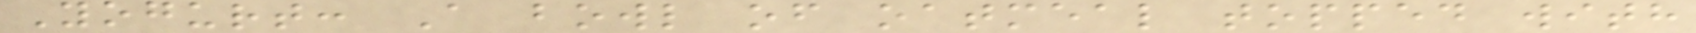Yogurt: A bowl of oatmeal topped with
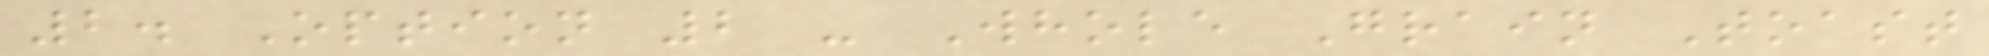2. Option 2 - Whole Grain Toast
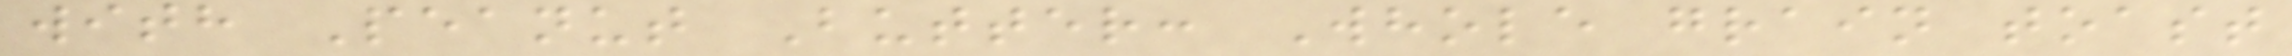with Peanut Butter: Whole grain toast
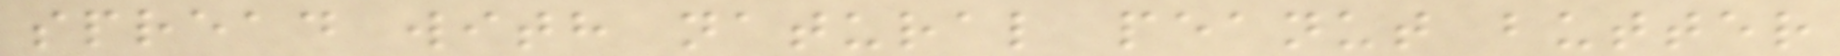spread with natural peanut butter
